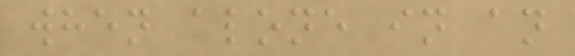when alone in an
